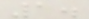1.
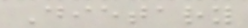Dietary
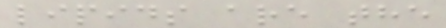lipids are the
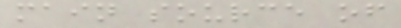main source of
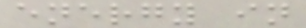energy in
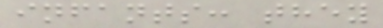infants: they
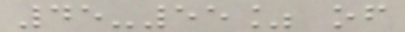45-55% of
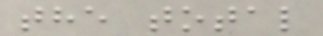the total
